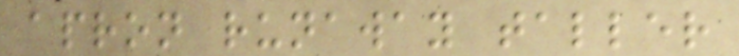apron runaway taller
